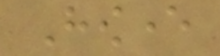However
